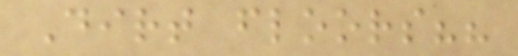Dirt floors??
